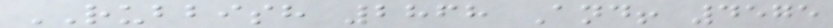RUBBISH 2868 And! 4575
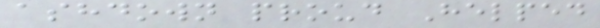ashdown proud Helped
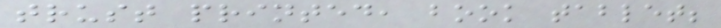trust printed, book tablet;
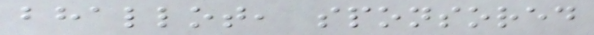bhallot, sponsored
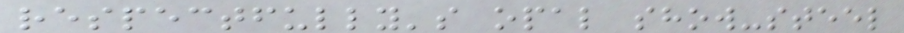respectfully's opal show-steel
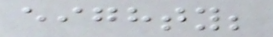eighty;
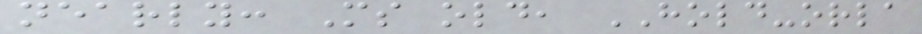nearly: Ms old, HOLD-orla
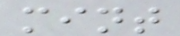mint
